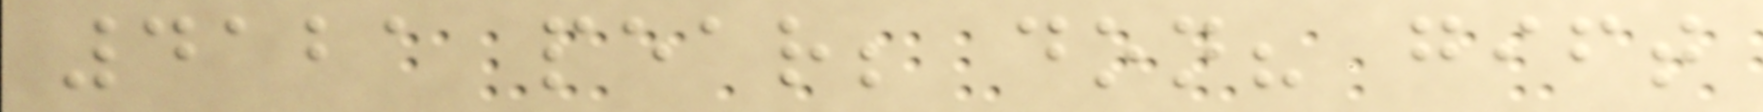4121 pear; don? gift
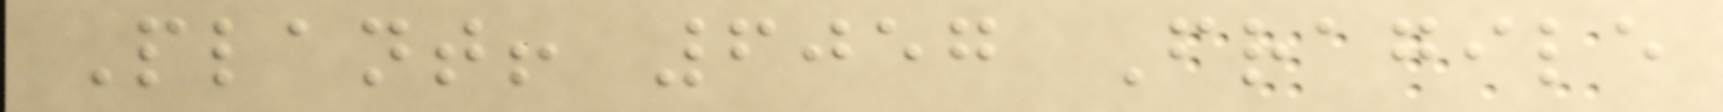Plant! 6057 Fragile
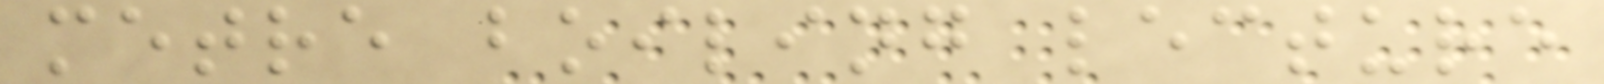metre boiling lecture
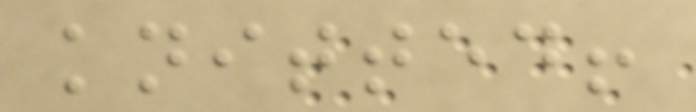knitted!
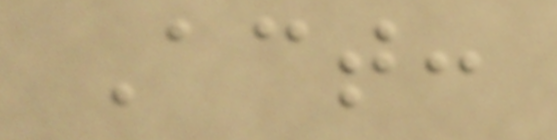Act:
